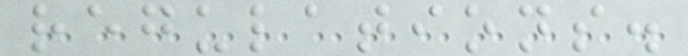regulations.
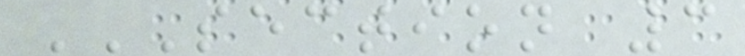SECTION 3
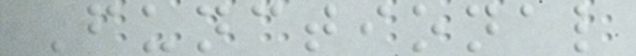Functional
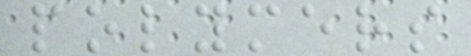polymers
